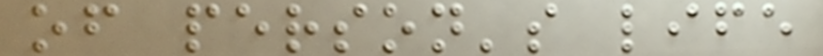of person's life
